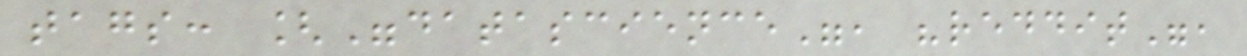tags: ["datascience", "reddit",
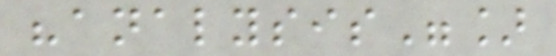"analysis"]
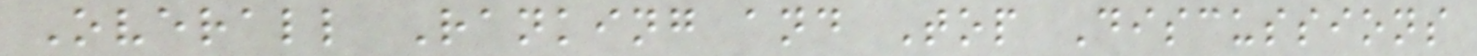Overall Ranking and Top Discussions
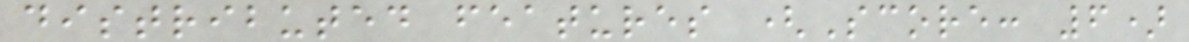distributed features (Score: 6)
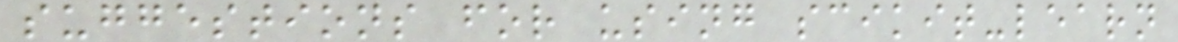suggestions for using scikit-learn
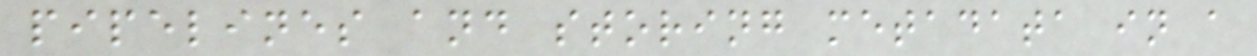pipelines and storing metadata in a
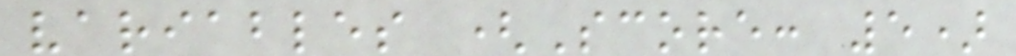variables (Score: 5)
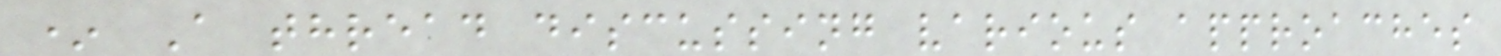* A thread discussing various approaches
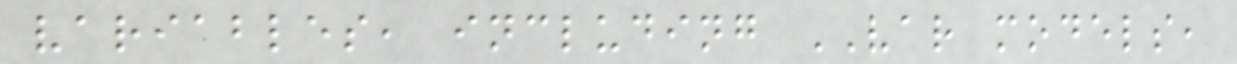variables, including VAR models,
